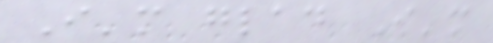I'm glad I'm
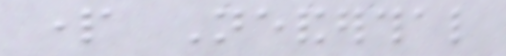part Neanderthal
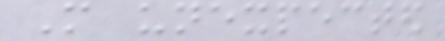More unexpected
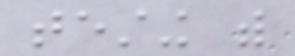testing with
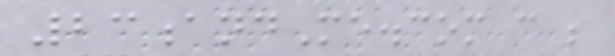23andMe.com can be
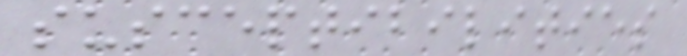susceptibilities
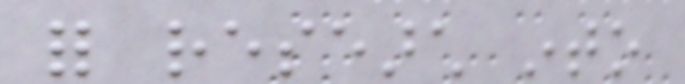for research into
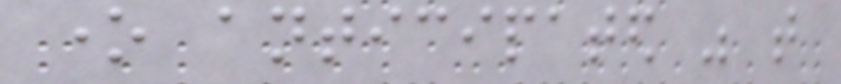one anticipated was that
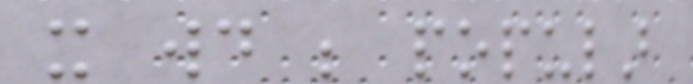it would be popular
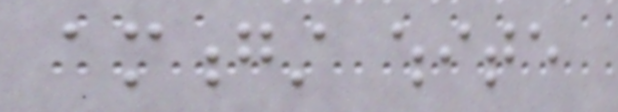amongst white
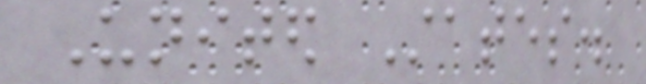United States.
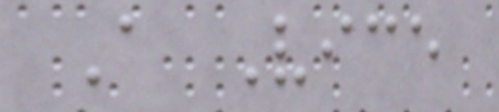A Vice
